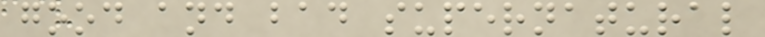good and bad supernatural
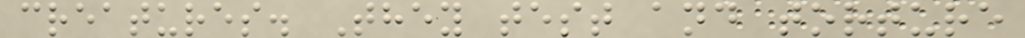creatures. They test and torture
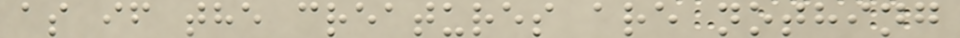as if the creatures are nothing
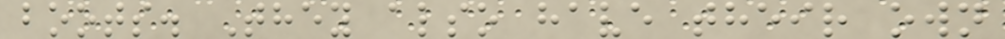boots. They also have their own
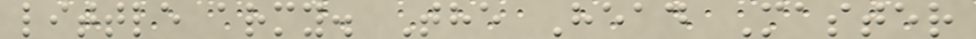little army. The Head Master
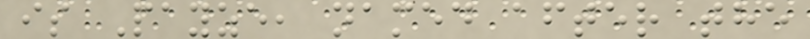is Payze, named after the
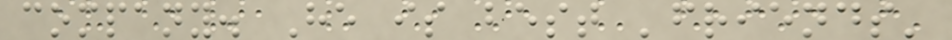company. He is best 'friends'
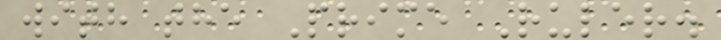with the Prime Ruler.
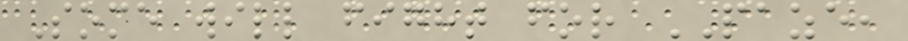Some will fight for PAZE,
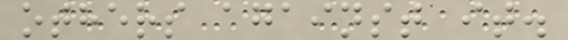others against it.
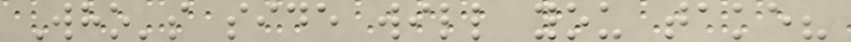Who's side will you take?
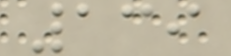139
